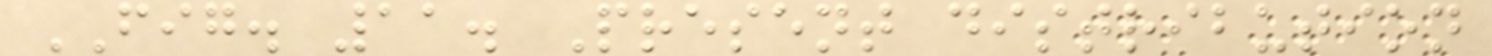FIG. 11. Present distribution
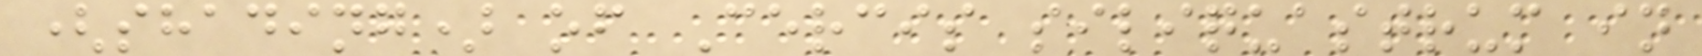(shading) of Cercis siliquastrum in
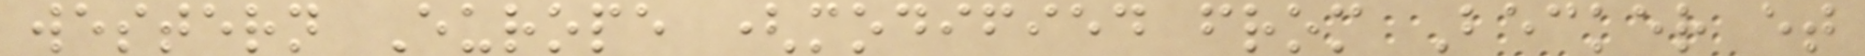western Europe (modified from Becker et
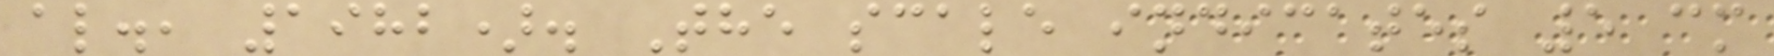al., 1982). The scale indicates 5 cm
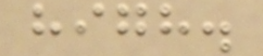high.
